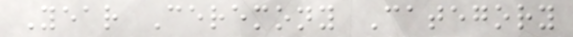Year Ceremony Category
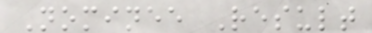Nominee Result
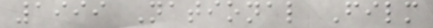1999 National Film
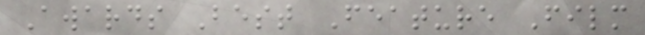Awards Best Feature Film
